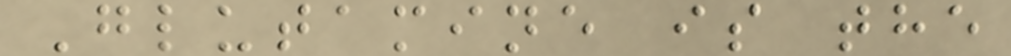Glutamine is the
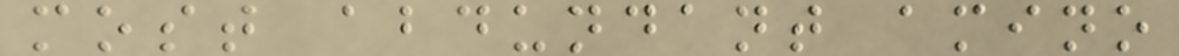most abdundant amino
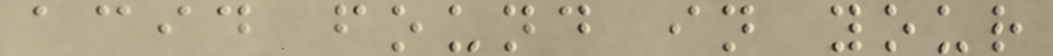acid found in your
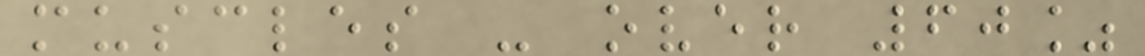muscles - over 60%
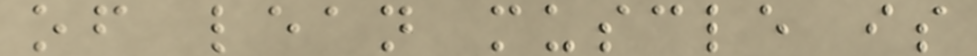of lean muscle is
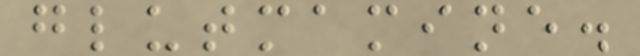glutmamine.
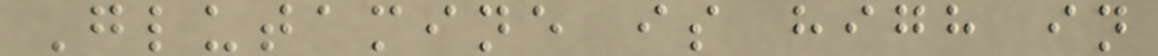Glutamine is high in
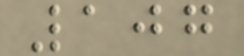107
